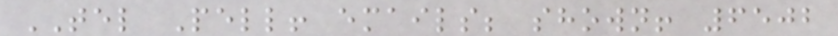TEL Pell! emails; shown! 6502
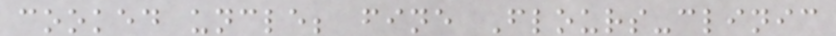cooked uncle; fine Flours-clinic
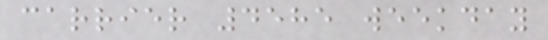carrier 4585 weekday
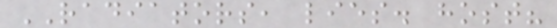RADIATORS, lies. host?
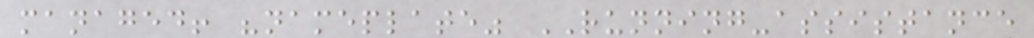managed! "nameplate" RUNNING-assistance
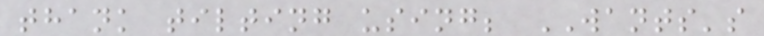thank tilting using; WANTS's
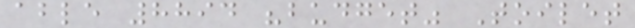able 8894 "budget" Toilet
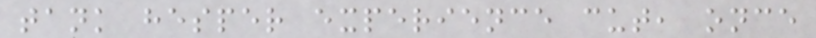tank hesper experience cut, once
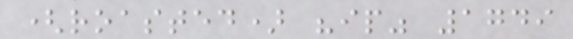(roasted) "ip" 1749
